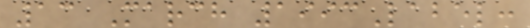13 March 1993Label:
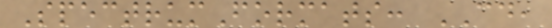SpectrumFormats: CD,
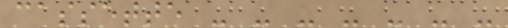cassette - - - - - - -
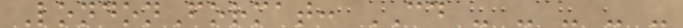LondonFormat: CD - - - - -
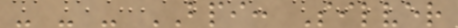- - - BPI: Silver
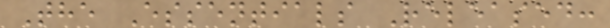The Essentials Released:
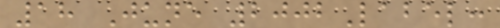18 June 2002Label:
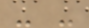- -
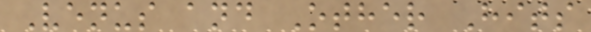Venus and Other Hits
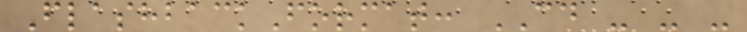FlashbackFormat: CD - - -
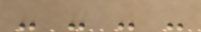- - - -
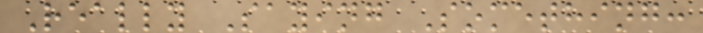Really Saying Something:
